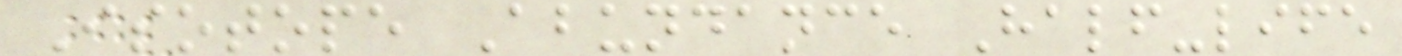Isotope Abundance Half-life
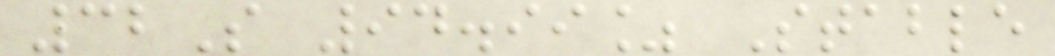32S 94.99% Stable
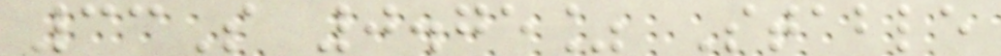33S 0.75% Stable
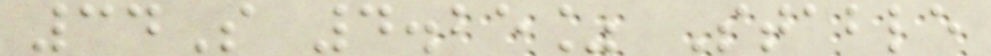34S 4.25% Stable
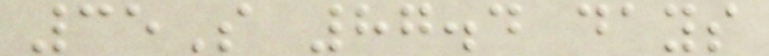35S 87.4 days
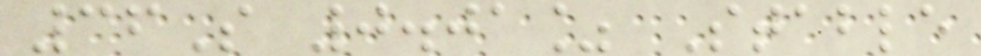36S 0.01% Stable
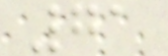71
